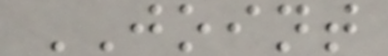JOINT
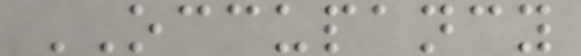OCCUPANCY
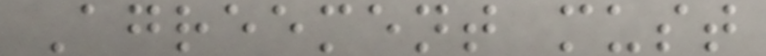Agreement must
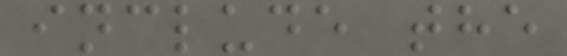include the
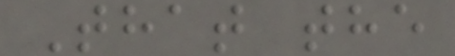That the
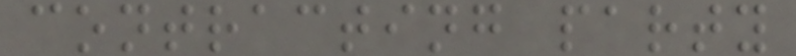contracting party
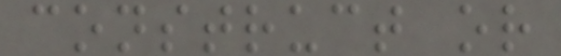construct or
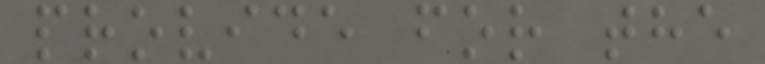provide for the
